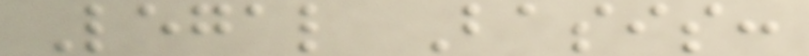Legal Basis:
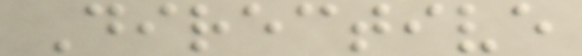Directive
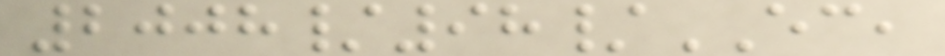2008/98/EC,
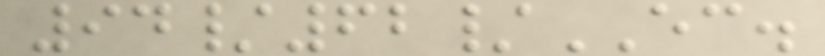94/62/EC.
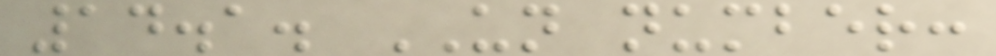14.1. UN number:
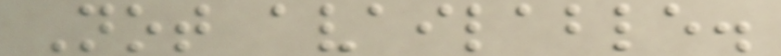Not available.
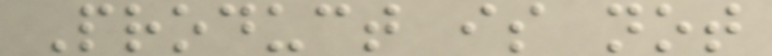Product is not
